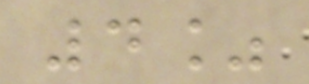4%
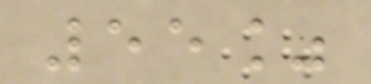55%
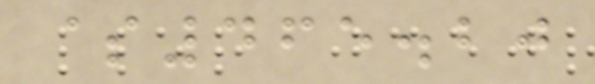$465.20
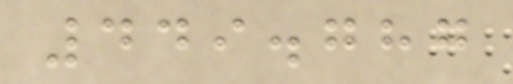449.787
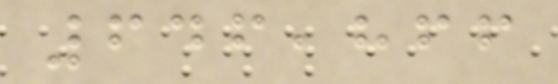646,866
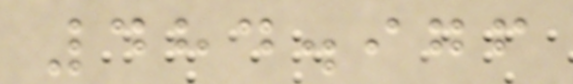484.976
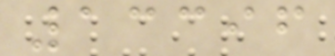13396
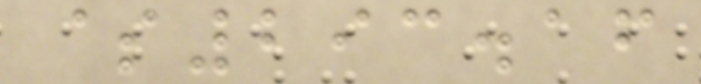$293.16
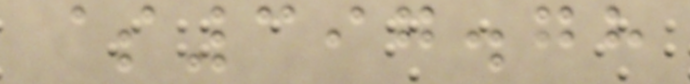$397.78
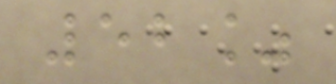52%
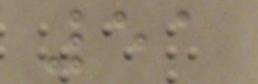51
